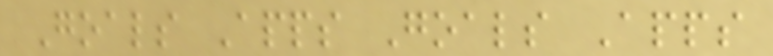Goals Apps Goals Apps
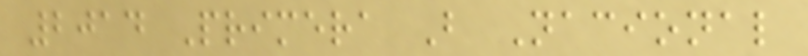2014 Primera B Nacional
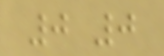0 0
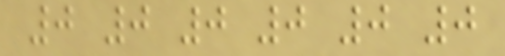0 0 0 0 0 0
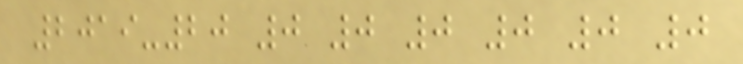2019-20 0 0 0 0 0 0
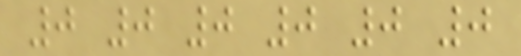0 0 0 0 0 0
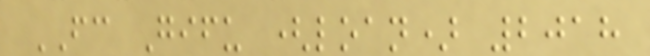FC Gifu (loan) 2018
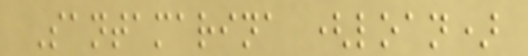Santamarina (loan)
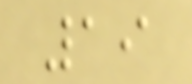19
